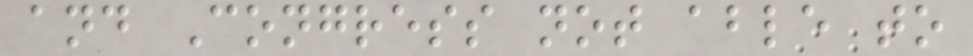and Congress not able to
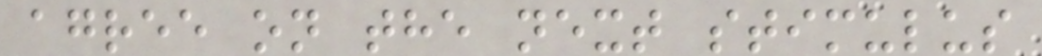agree on the next stimulus
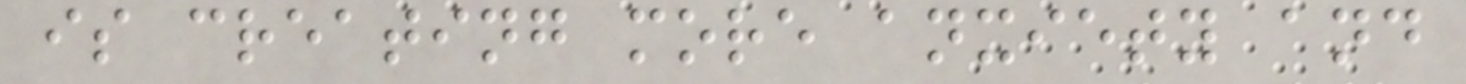is creating more anxiety and
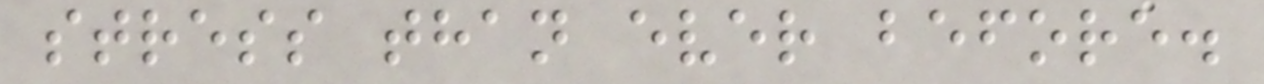stress than ever before.
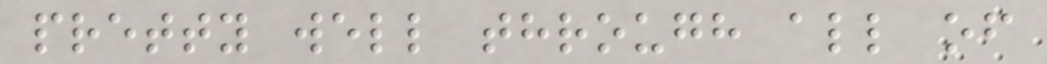pretty well through all of
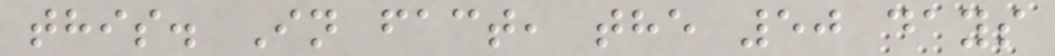this. In fact, the 50 days
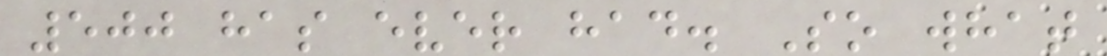500 has ever had. So what
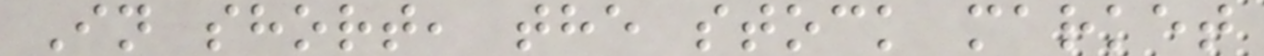In short, the stock market
